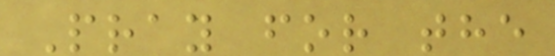Pray for the
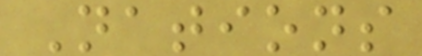Nations
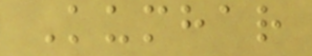Kumhar
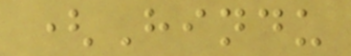(Hindu
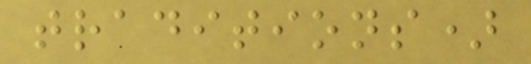traditions)
